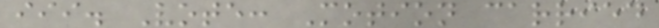iii. Vote: Motion carried
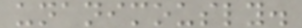unanimously.
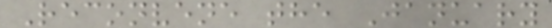Reconvene the January
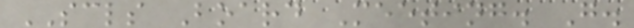SCLS Board Meeting. G.
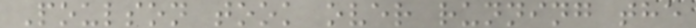Poulson took over running the
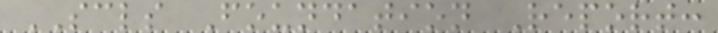SCLS Foundation Report:
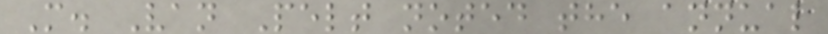M. Van Pelt noted the annual
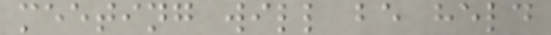meeting will be held
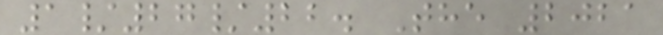1/27/22. The 2021
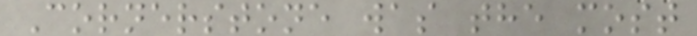Cornerstone was the most
